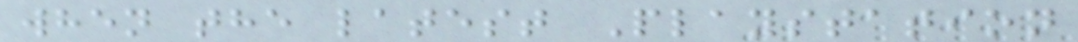when the latest Playstation
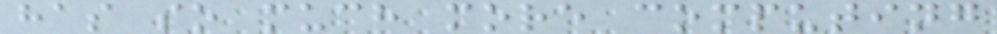has so much more computing
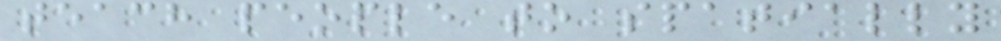teach people to spatially
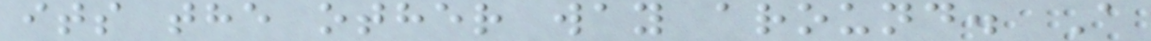its the other way around. A
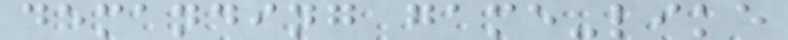demanding game-like
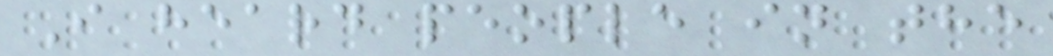I heard people in the
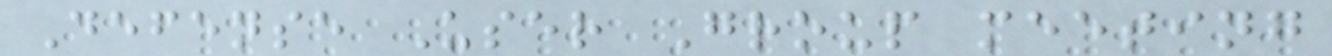Defense User Group meeting
